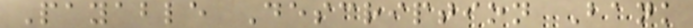Payable Description Bank
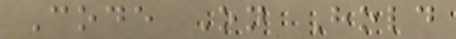Code On Hold
